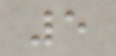5
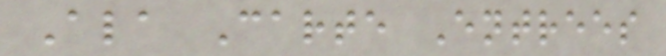Ala Carte Entrees
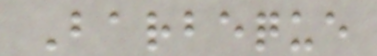Barbeque
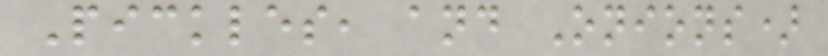Pickles, and Onions)
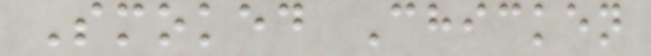Smoked Chicken
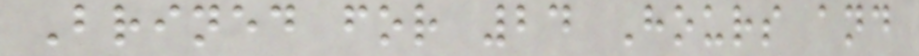Brined for 24 Hours and
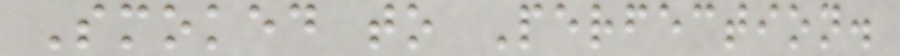Smoked to Perfection.
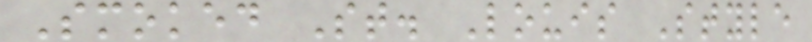Smoked St. Louis Style
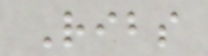Ribs
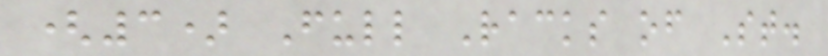(3) Full Racks of St.
